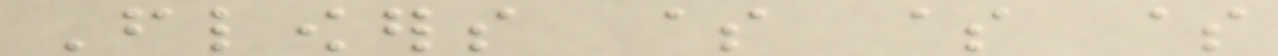Flowers $ $ $
